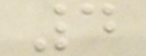4
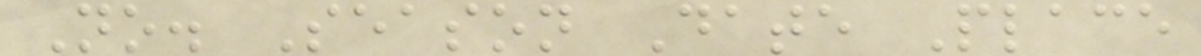No. Season Date Place
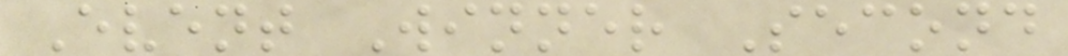Event Winner Second
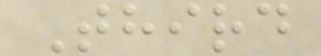Third
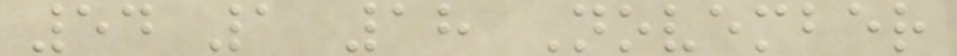54 1 18 November
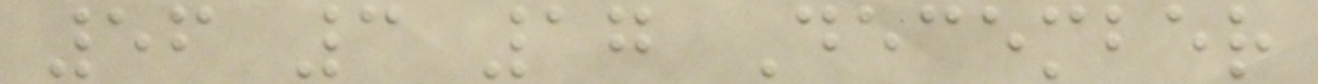56 3 17 December
